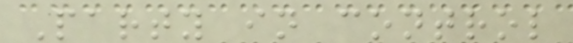Party in control
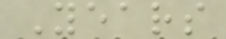Years
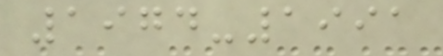1974-1991
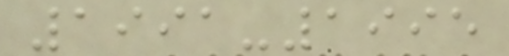1991-1995
